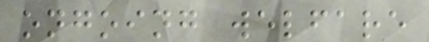ongoing welfare
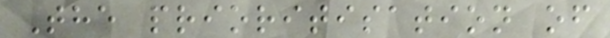The prioritisation of
